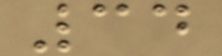34
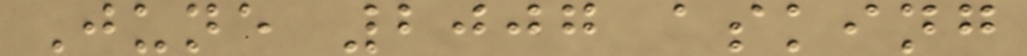June 2007 asking
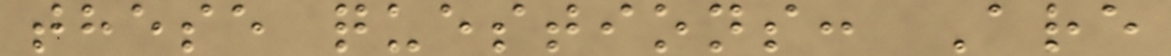these questions: Are
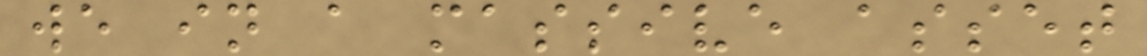we in a massive asset
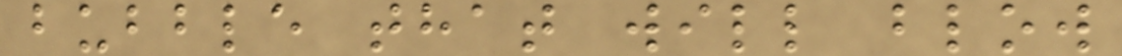bubble that will blow
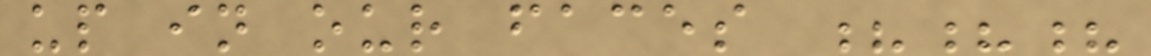up in our faces ???
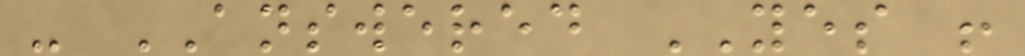- ANSWERED YES !
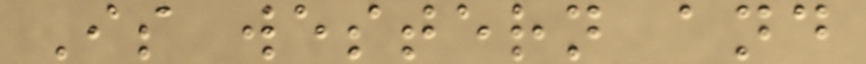Is western and
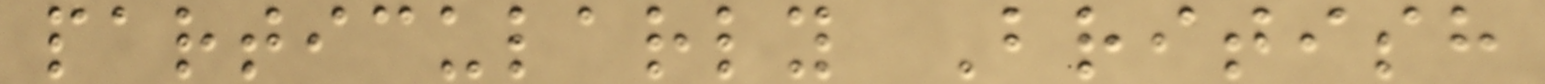particularly British
